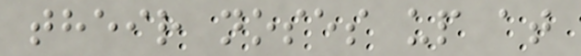their noses up at
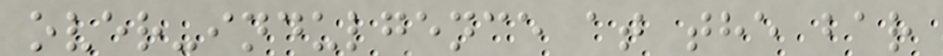over-indulgence at the bar
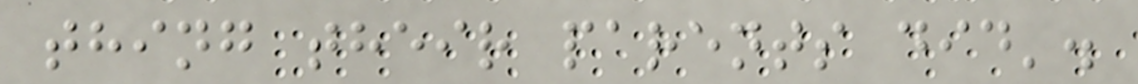thing their parents did'.
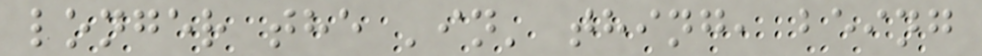longer the 'in' thing, being
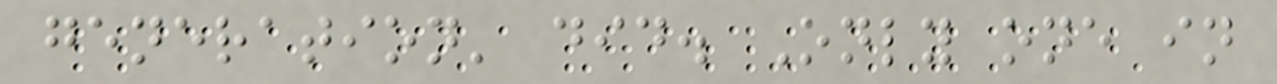generation' did. Only one in
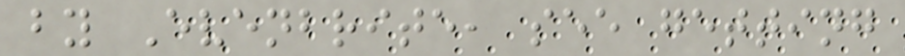by Evenbrite, see getting
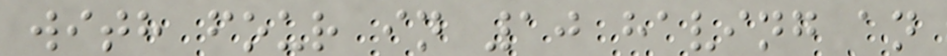with four in 10 having an
